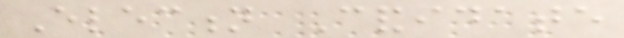Election Candidate
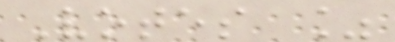Votes %
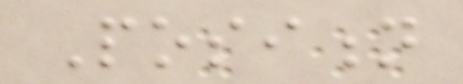Position
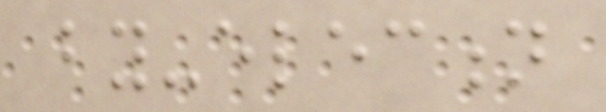by-election
